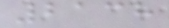2138
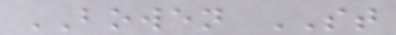BOWEN ST
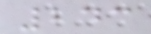243
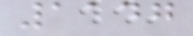1147
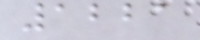1221
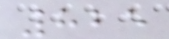825
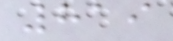819
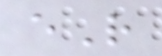eR
